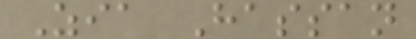Zia Hassan
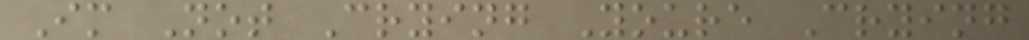Im Not Crying Youre Crying
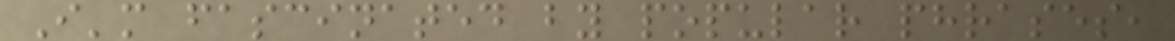I'm fascinated by popular phrases,
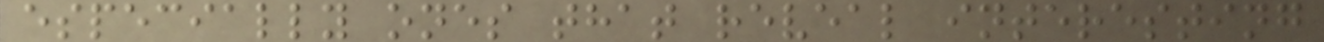especially ones that reveal interesting
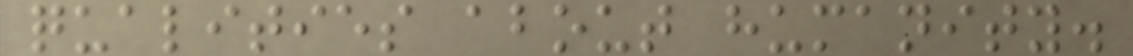qualities about humanity.
